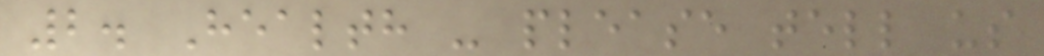2. Health - please tell us
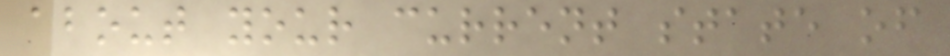about your current state of
